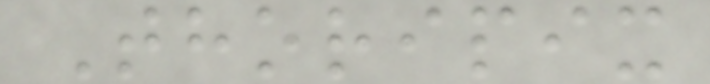Thoripix
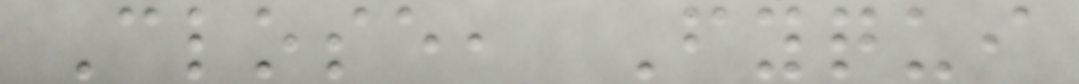Close, Fyqui
